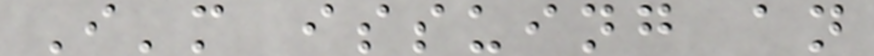I'm issuing an
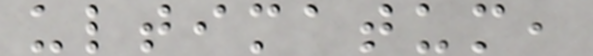ultimatum,
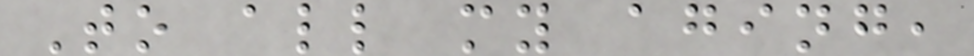To all my aging,
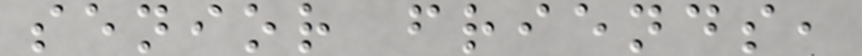senior friends,
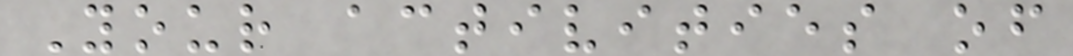Your activities of
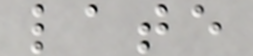late
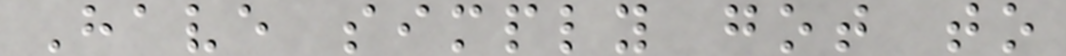Have simply got to
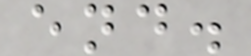end.
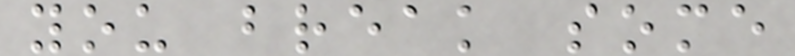you break some
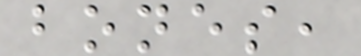bones,
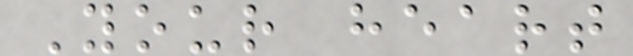Your heart
